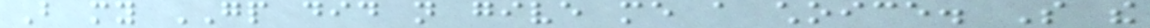But my GP did not give me a choice. So the
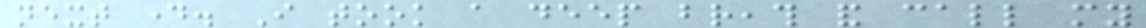next day. I took a deep breath and call my
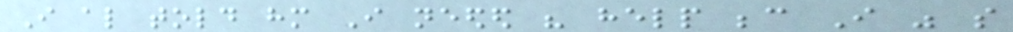I also told him I needed his help because I was so
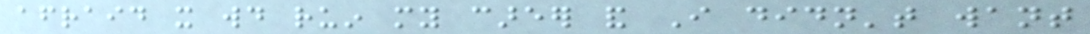afraid it would ruin my career and I didn't want
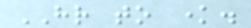HR to know.
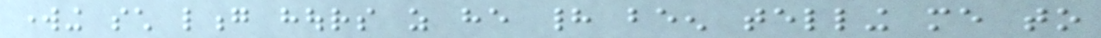working such long hours as he had been telling me to
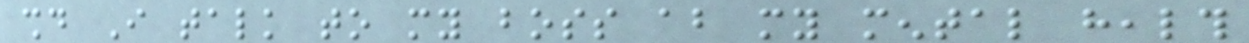should I talk to my boss about my mental health
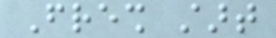Fresh start
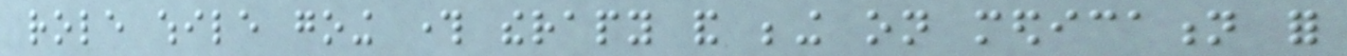role while going through therapy and being on medication for
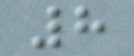8
